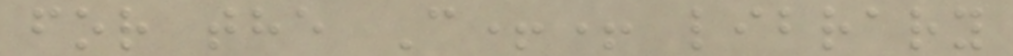for the C++ library
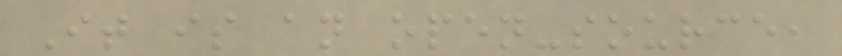It is an open-source,
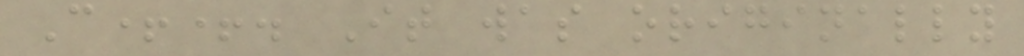C++. It was originally
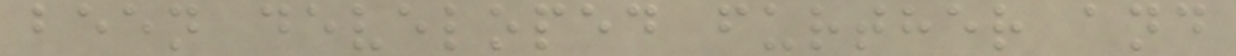been developed further and
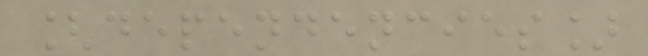[dependencies]
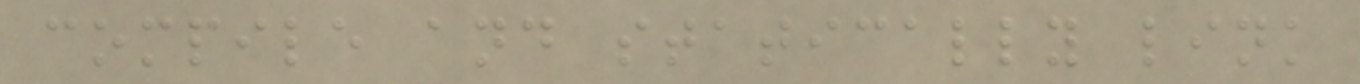compile and statically link
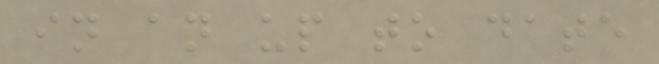in an up to date
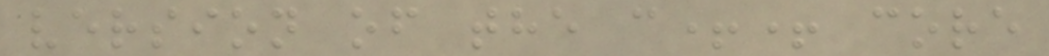version of the c++ core
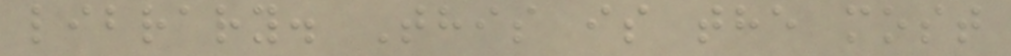library. This is the most
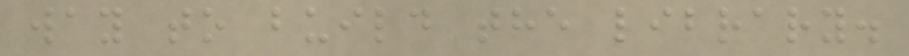way to build the library.
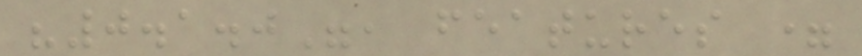"0.1.0", features =
